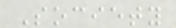Society
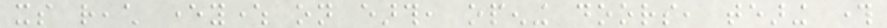its reach everywhere on earth, opening doors, tearing through
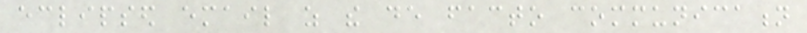eclipsed email as the de facto communication
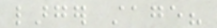larger stage?
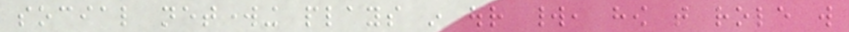social networking plays in our world, how that role will
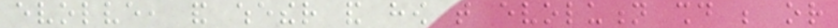evolve, and whether and how that evolution should be or
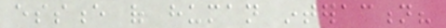essence of human interaction?
